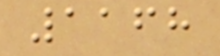1168
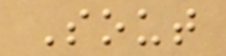Sout
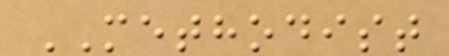METHODIST
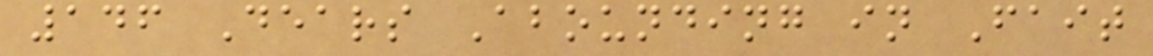146 Dears Abounding in Fait
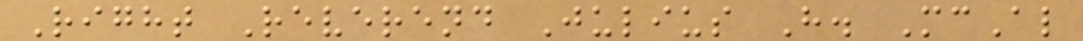Right Reverend Julius H. McAl
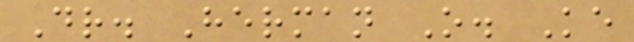Dr. Herman O. Ke
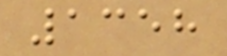1358
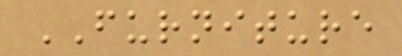FURNITURE
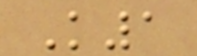K1
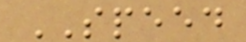SPEED
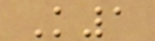K1
